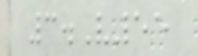3.V55
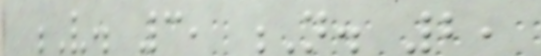V. 3, N. 2,
